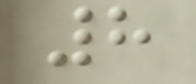8
